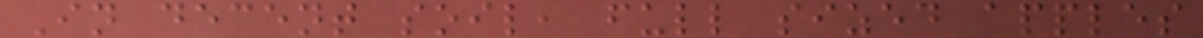In decent soil, full sized apples
